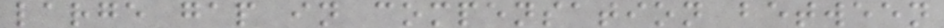large gap in compensation between
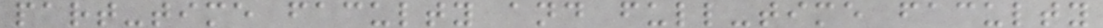part-time faculty and full-time faculty
